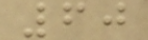60
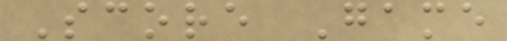Score Game
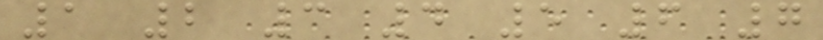1 2 3 4 5 6 7
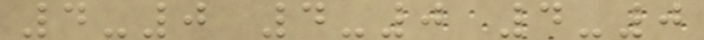4-0 4-0 4-0
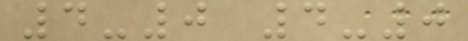4-0 4-0
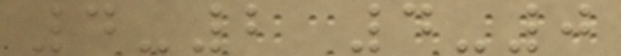4-2 4-0
